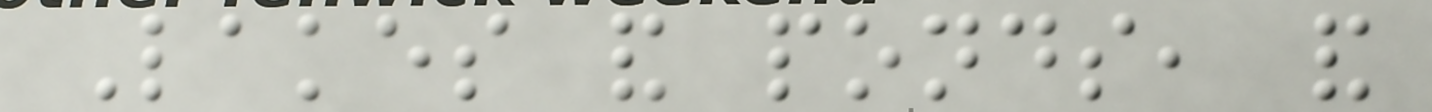Lakes and ponds, and
